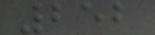252
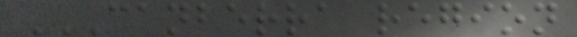CANBERRA REGION
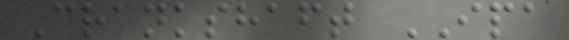Crankshaft IPA
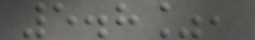5.8%,
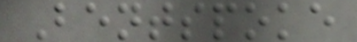Bentspoke
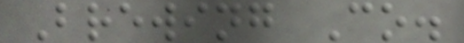Brewing Co.
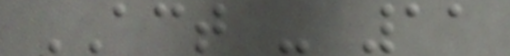ACT - 11
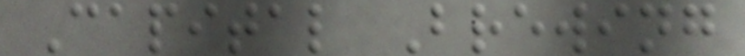Capital Brewing
